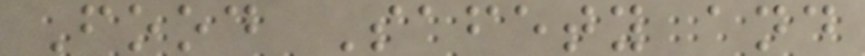Food Safety and
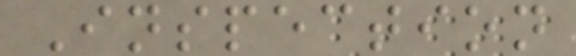Inspection
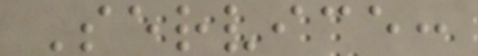Service:
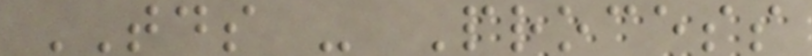TDS - Process
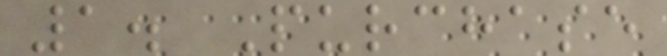1. Purchase
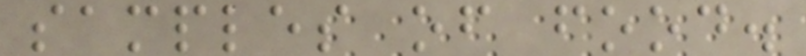samples of food.
